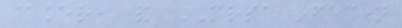cancer, and MRSA infection
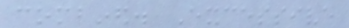combined. Excessive
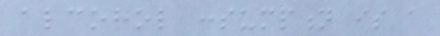alcohol consumption is a
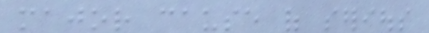major cause of serious
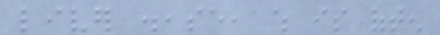liver disease, which is often
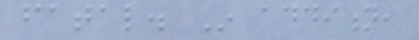fatal. In addition,
